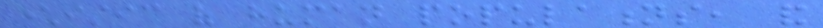characteristic of human populations, and
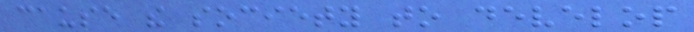cause the society to develop
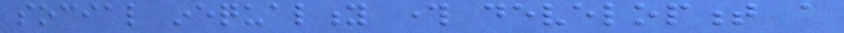social inequality through development a
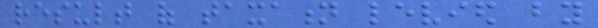result of taxation levied by
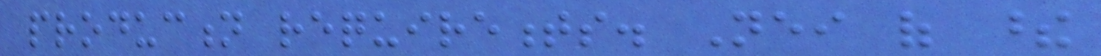production requirements. Neither of these
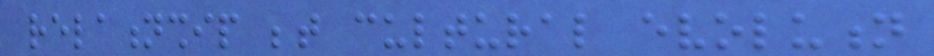relationship between cultural evolution
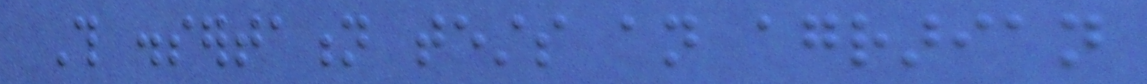This dissertation tests an agrarian
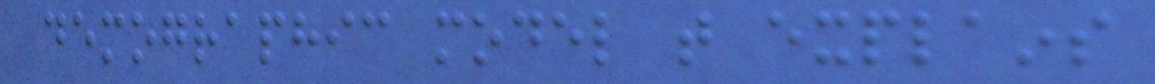demographic model that explains
